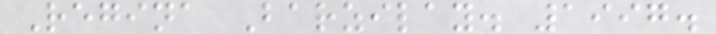Regina Barzilay. 1997.
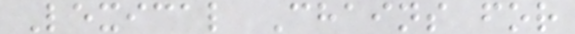Lexical Chains for
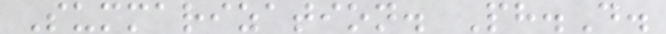Summarization. Ph.D.
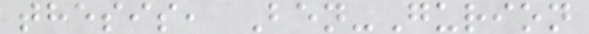thesis, Ben-Gurion
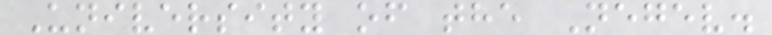University of the Negev.
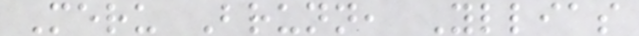Meru Brunn, Yllias
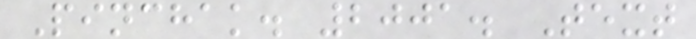Pinchak. 2001. Text
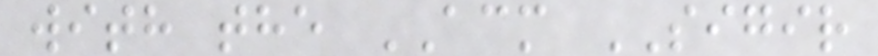with the ACM SIGIR
